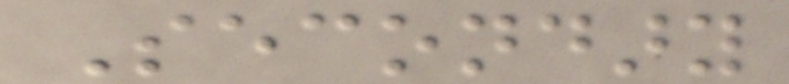Secondary
